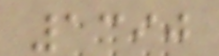1390
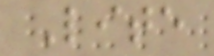Lite
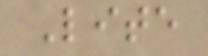Lite
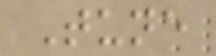Tune
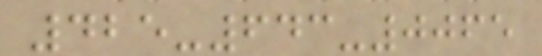425-643-0065
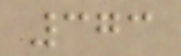373
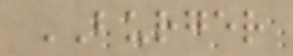BURGER
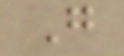G
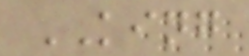KING
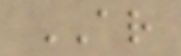AR
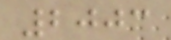2003
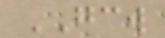GCW
